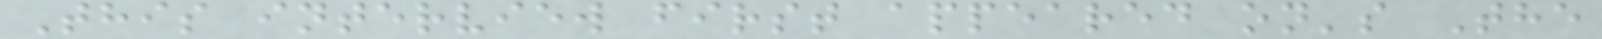This interview first appeared on's The
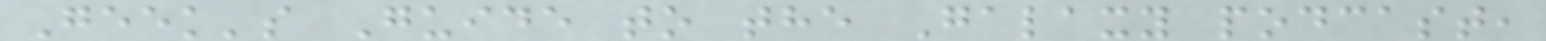Geek's Guide to the Galaxy podcast,
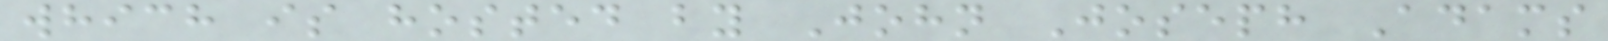which is hosted by John Joseph Adams
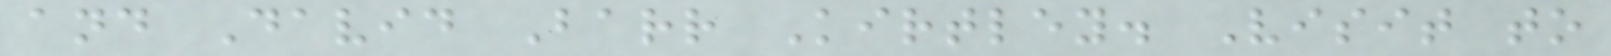and David Barr Kirtley. Visit to
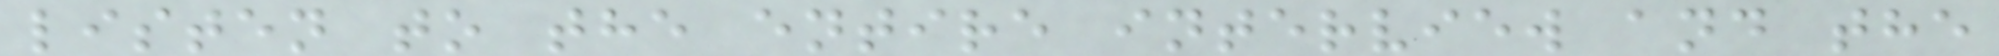listen to the entire interview and the
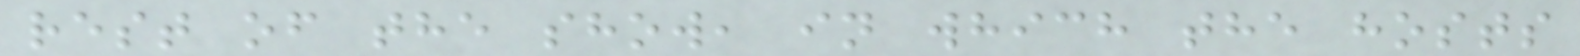rest of the show, in which the hosts
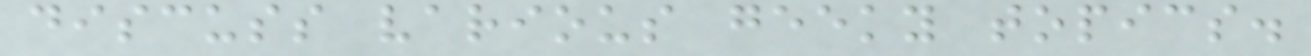discuss various geeky topics.
